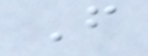F
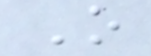O
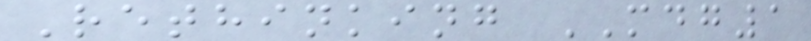Rethinking MDG1
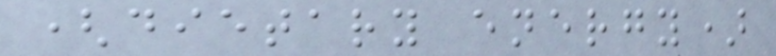(dietary energy)
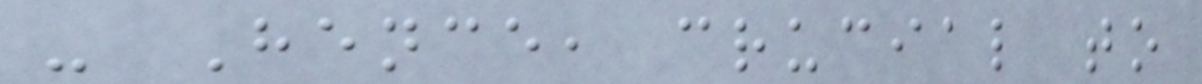- Hence, crucial to
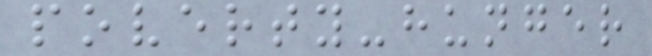poverty-hunger
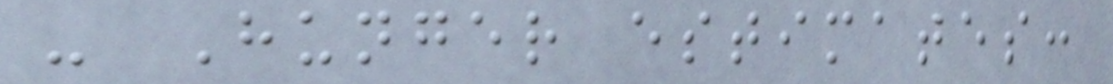- Hunger estimates:
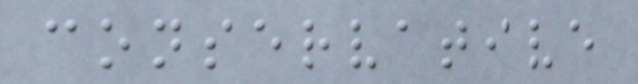conservative
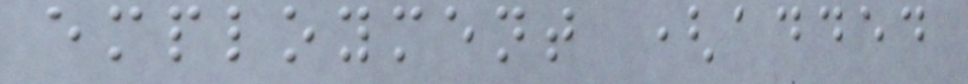employment (added
